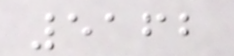5162
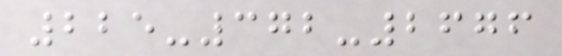225-372-2676
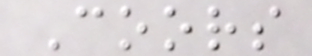Coors
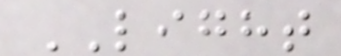LIGHT
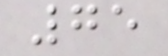75
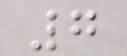7
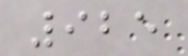925
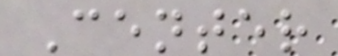Center
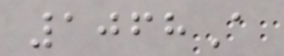1068A
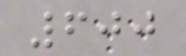600
